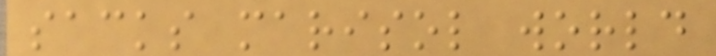sacks marisol world
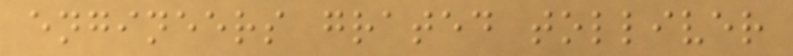engineers grated tolliver
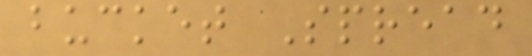bucket Spread
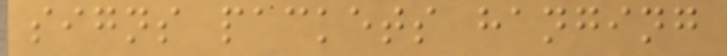signs packets hanging
